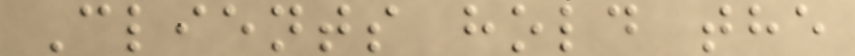Clients hold the
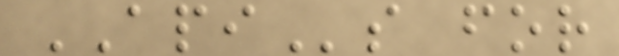APIs for
